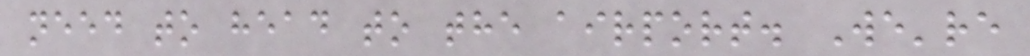need to head to the airport. We're
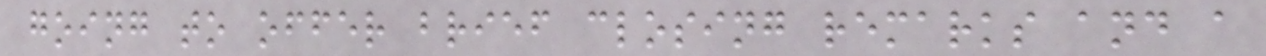going to offer brief closing remarks and a
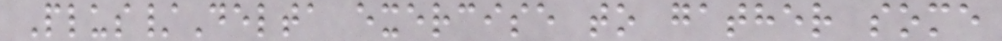Plus/Delta exercise to gather some
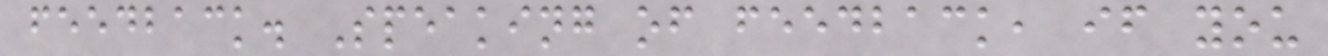feedback. Speaking of feedback, if you
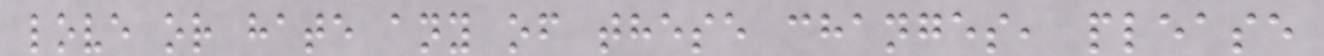love or hate any of these changes, please
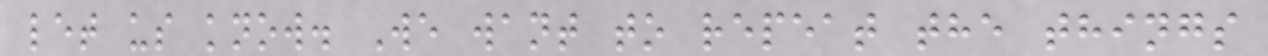let us know. We want to repeat the things
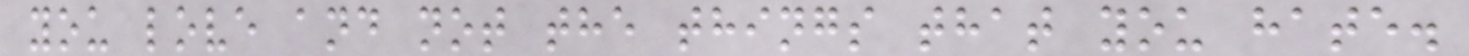you love and not the things that you hate.
